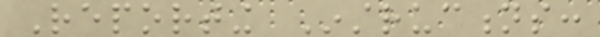Reporting Instructions:
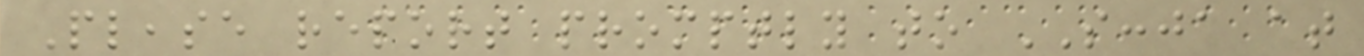Please report promptly to SCCJA at
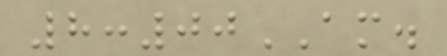8:00AM.
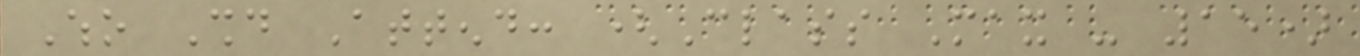Who Should Attend: (Class Max - 15)
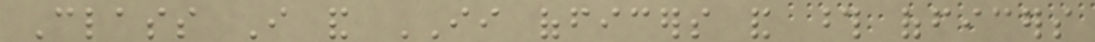Class I and II officers and those officers
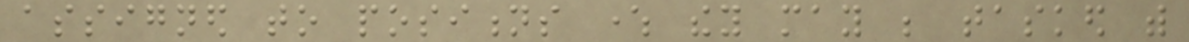assigned to positions where they may be tasked with
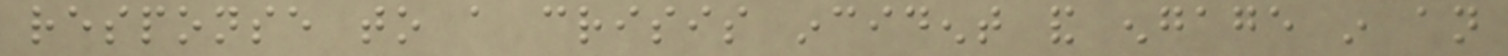response to a crisis incident and engage in an
